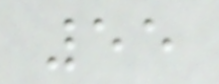55
